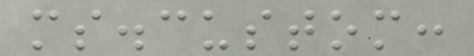ms.custom:
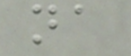na
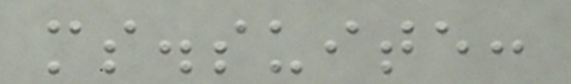ms.suite:
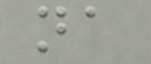na
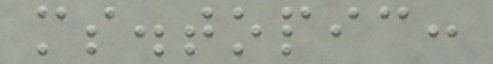ms.topic:
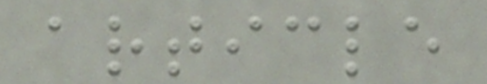article
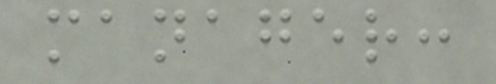manager:
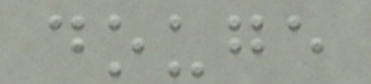douge
